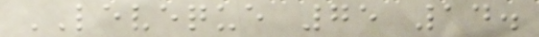LEVEQUE 75 14.
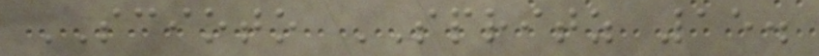SCIOTO SPRITZ 15.
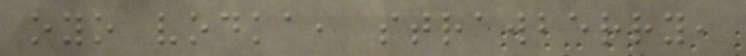oyo vodka, strawberry,
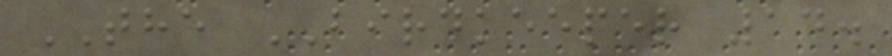THE BIRDKEEPER 14.
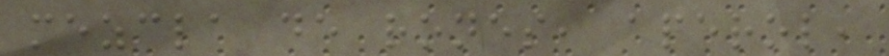mezcla de rones, aperol,
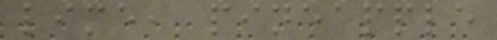lime, pineapple
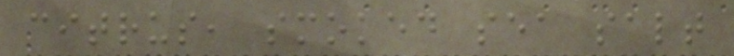citrus, smoked sea salt
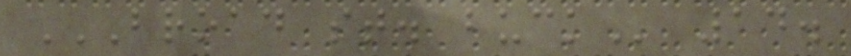BROAD ST. BUCK 14.
